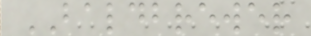BALDBREWER
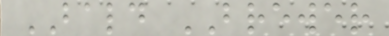BALD BREWER
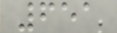651
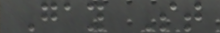Gay St
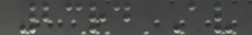23rd Av
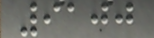9100
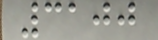3100
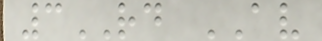3RD AV
